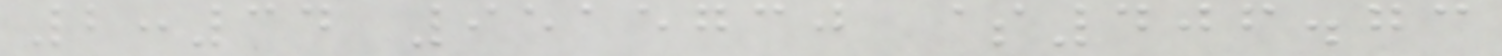2:34 9515730 $406.73
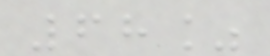68%
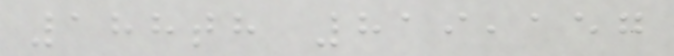188th 819,157
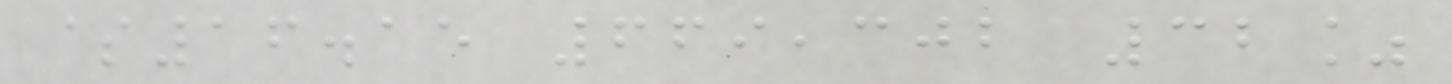$16.15 669,302 32%
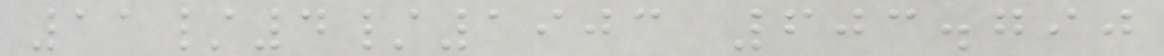11/4/1903 603.790
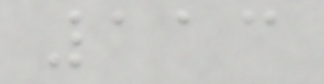113
